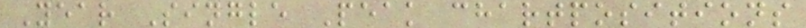Year Single Peak chartpositions
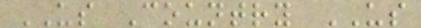US Country US
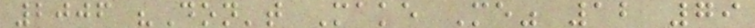2006 "Don't Make Me" 12 79
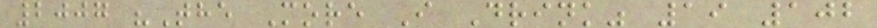2007 "The More I Drink" 19 102
